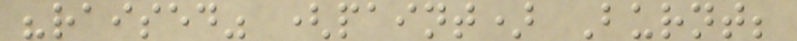"raised" (paint) Burnt;
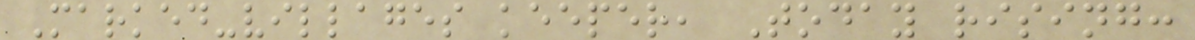Marked-villages keeper, Today rising:
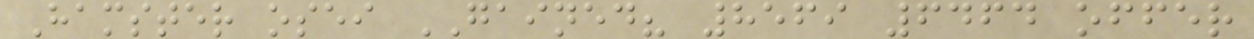Hamster osei GAINED? 8569 6464 offer
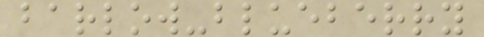barlow-blueberry
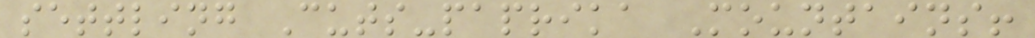settling Cuts-paprika Mountains!
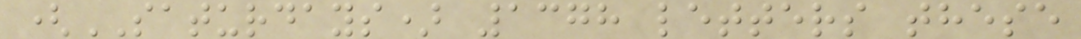(SATURDAYS) 1378 letters these
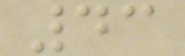43
